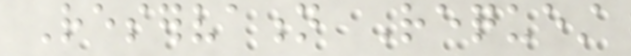Reservation Request
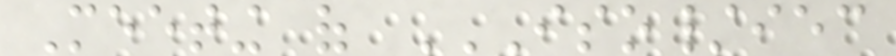Meeting of ISO/IEC
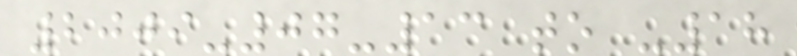2009-07-13 to -18
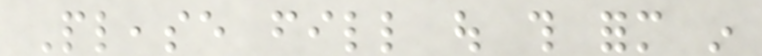Please fill out this form in
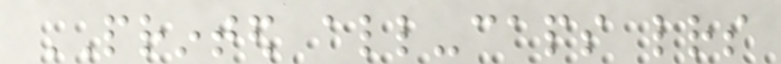PRINTED all-caps letters
